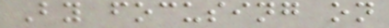By focusing on
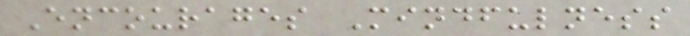Encourages Mindfulness
